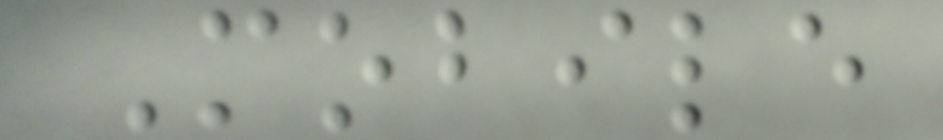Mobile
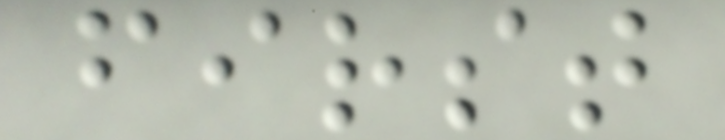first
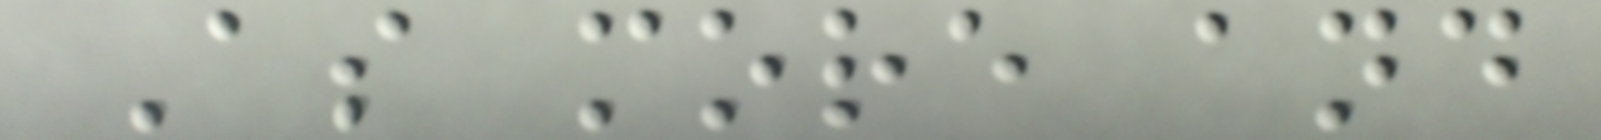As more and
